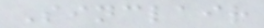Sinclair
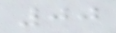00
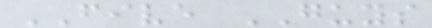FIVE GUYS
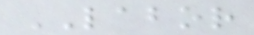LABOR
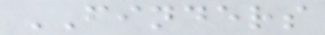FINDERS
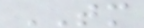TM
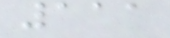111
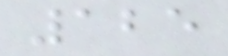125
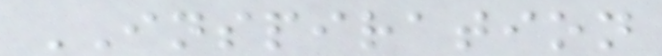INSPIRATION
